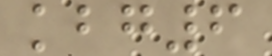kbg6
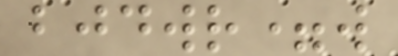bjdwr=w
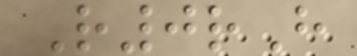R0rH
